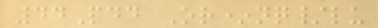44Pdd Or*nq/lu
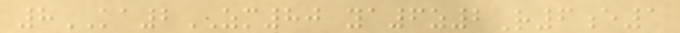8KA2ZM80 ya6z2R6e1
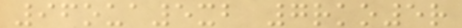96oua5xb 7rko5r
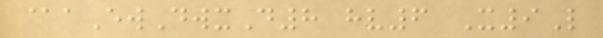@aEwDwxD8 hv6 X9L
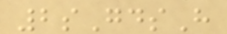2sGdsH
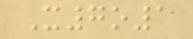X7o1
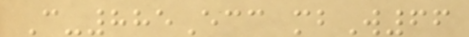C-885Ecc mbW66
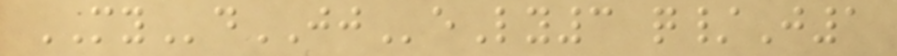MYdJJeLy3 q/J1
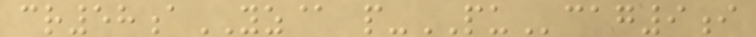cr58aYZ@ p-PUcag9i
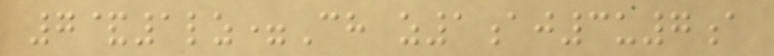7&1lz=Ch z1aj3u7a
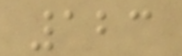123
